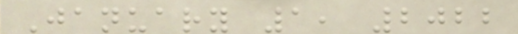January 1, 2022
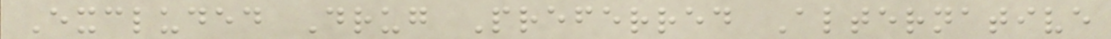Excluded Drug Preferred Alternative
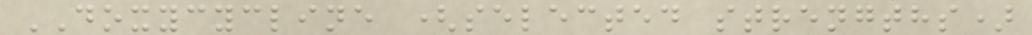DOXYCYCLINE (selected strengths)
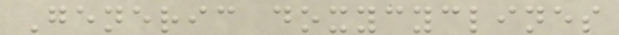Generic doxycyclines
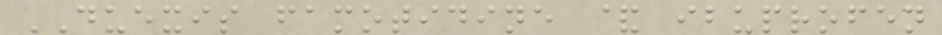DUEXIS famotidine & ibuprofen
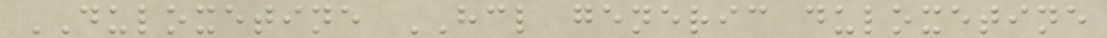DULOXETINE HCL generic duloxetine
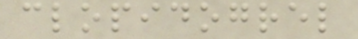clopidogrel
